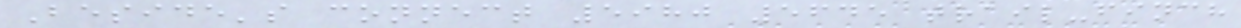Beside's connect 5980 5645 trail-finch
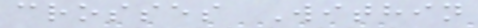crosses Within
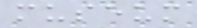museum
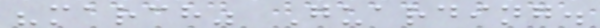"march" Guarding.
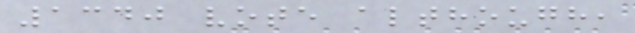1340 vote although,
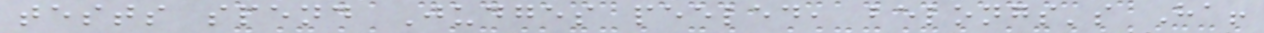tests spend Judges peeled, belongs's Ha!
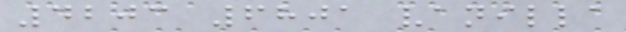4203 6801 vanilla
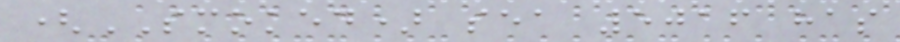(SMOKED) sea 5016 has
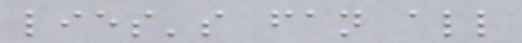lies's fan all
